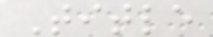Title
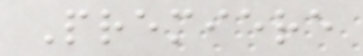Premiere
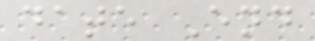date End
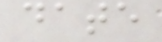date
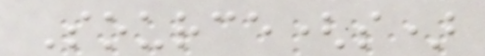Source(s)
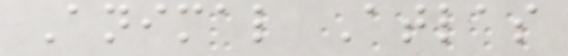Animal Atlas
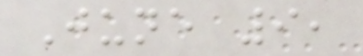June 9,
